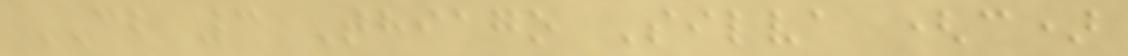CB 3 Thiago Silva (c)
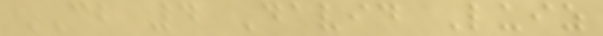CB 4 David Luiz
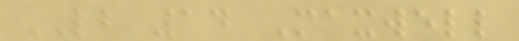LB 14 Maxwell
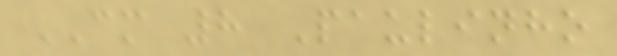CM 8 Paulinho
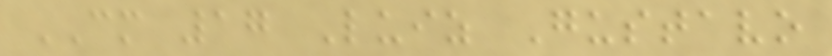CM 17 Luiz Gustavo
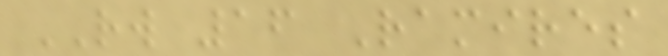RW 16 Ramires
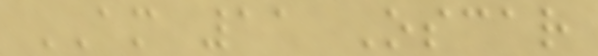AM 11 Oscar
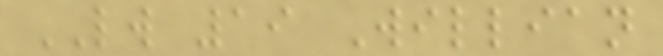LW 19 Willian
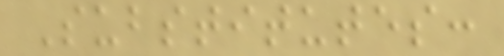Substitutes:
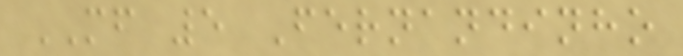MF 5 Fernandinho
